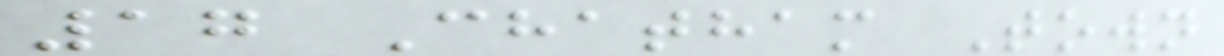17 Chatham Town
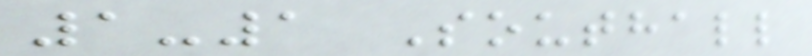1-1 Southall
